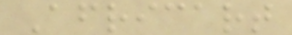Africart
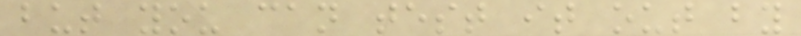but you can test it out by
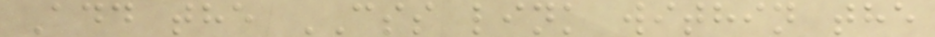Add the CSS link within the
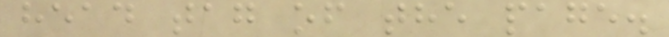head tag of the page.
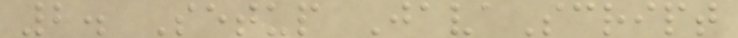2. Setup JavaScript
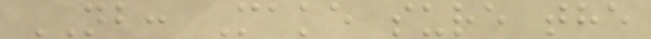NB: Make sure the
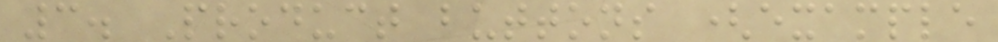3. Product buttons (example
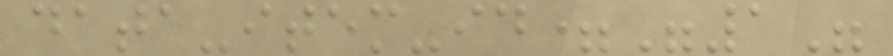data-item-id="1"
